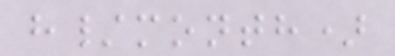h/month)
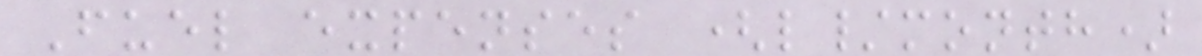Fuel expenses (l/month)
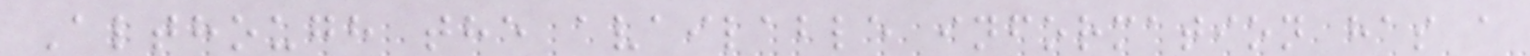Although the available information has a
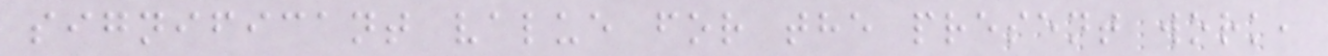significant value for the present work,
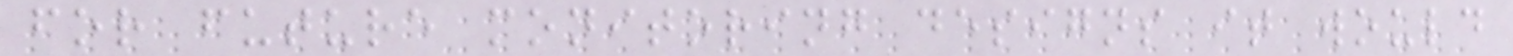for future monitoring designs it would
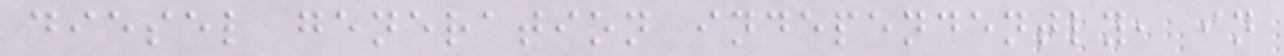diesel generation independently, in
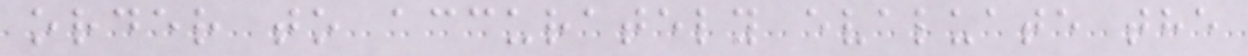order to accurately evaluate the
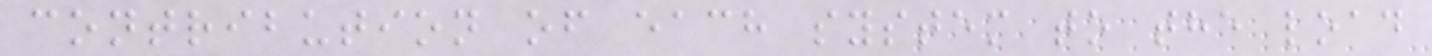contribution of each system to the load
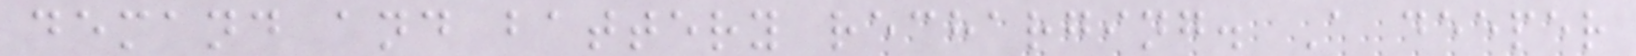demand and battery recharging. A deeper
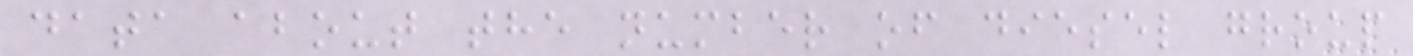data about the number of diesel group
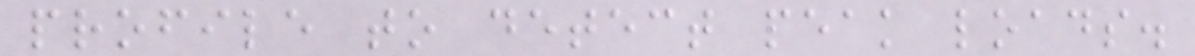profile to detect peak loads.
